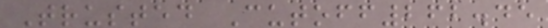Trusted Cutoff262.45
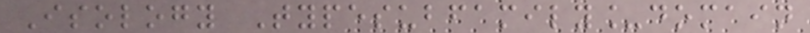Isology Typesubfamily_domain
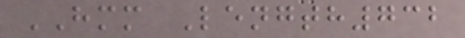HMM Length732
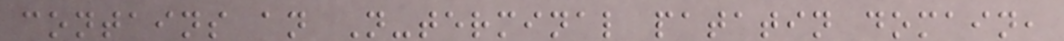contains an N-terminal patatin domain,
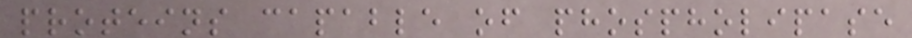proteins capable of phospholipase
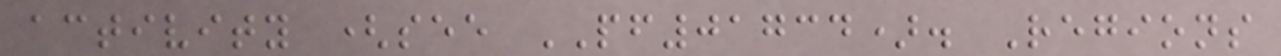activity (see PF01734). Regions
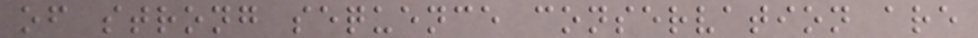of strong sequence conservation are
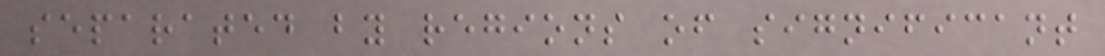separated by regions of significant
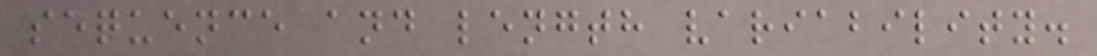sequence and length variability.
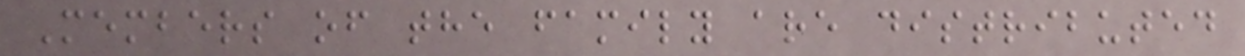Members of the family are distributed
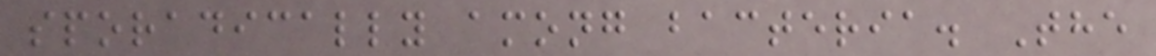sporadically among bacteria. The
